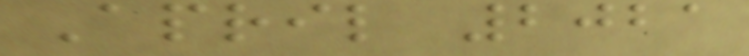April 2021
